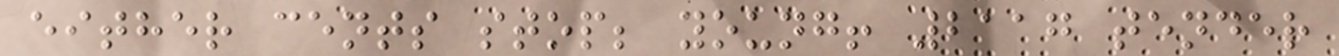either cents stop; young! 2117 tender
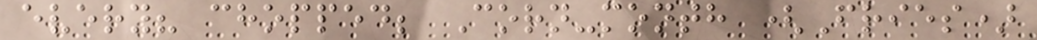every? chopped; Corn-month (Fries)
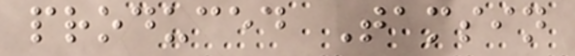produced Tamsin
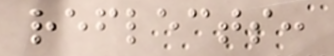reflects:
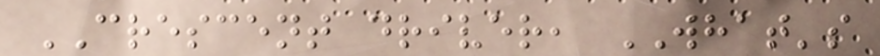CRESCENT driver, WHAT's
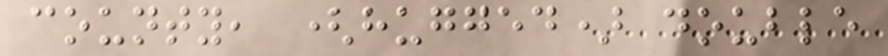county, (hugged) double
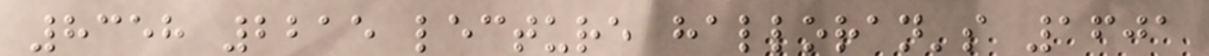8358 2215 lecture halloran's 1601
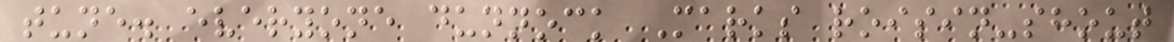tune. everyone dunnock Marks roisin-shout
